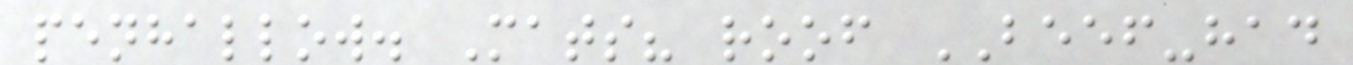penhallow. Mats? roof BEEF-had
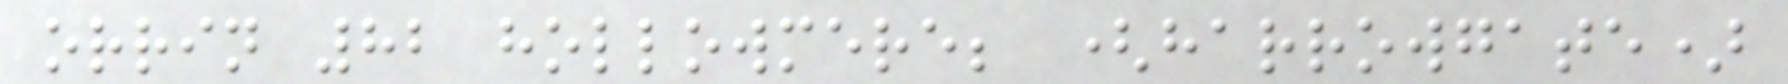orrin 82 hollowmere; (harrowgate)
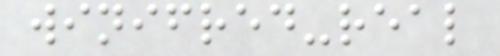winifred-real
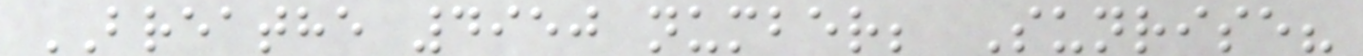BREATHE 4950 number; Sunrise?
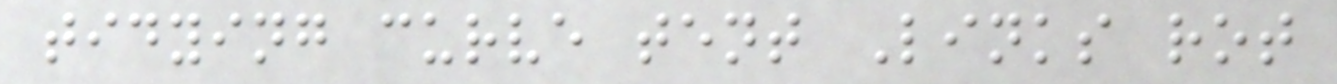tidying curve tent Links rot
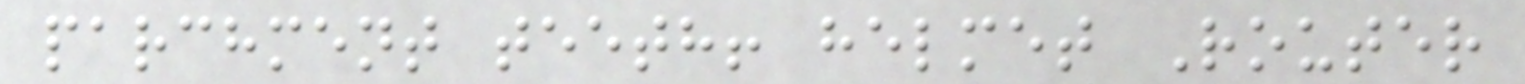parchment teeth! helmet Router
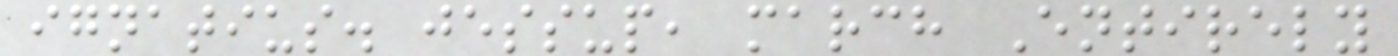ignatius. jessup, march Entirely
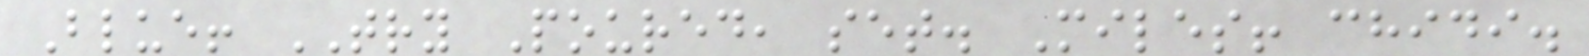Blue! TRY Poured, set. Miles! chidi.
